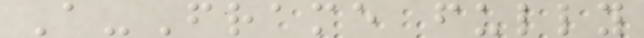A-Frame fully
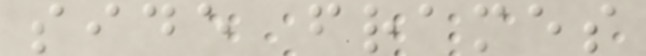side frames
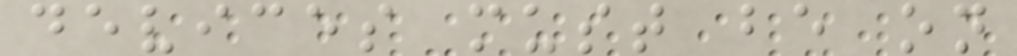devices must be on
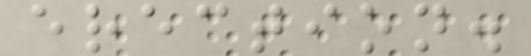erection.
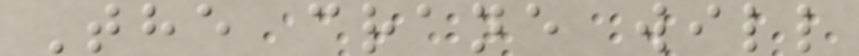The crane will
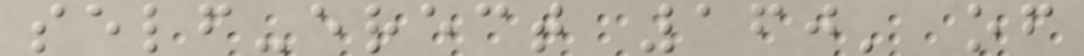self-erect 160' of
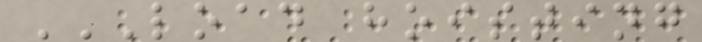LOAD HOISTING
